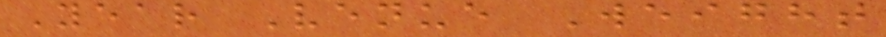Year Venue Weight
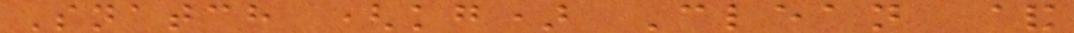Snatch (kg) Clean &
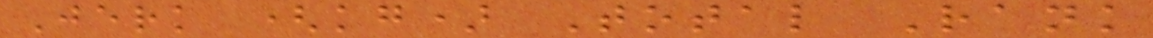Jerk (kg) Total Rank
